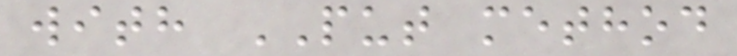with PUT method
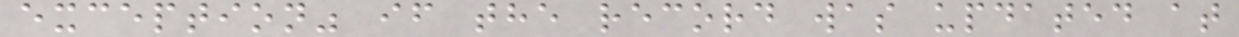exception" if the record was updated at
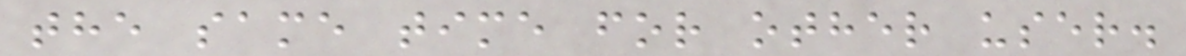the same time for other user.
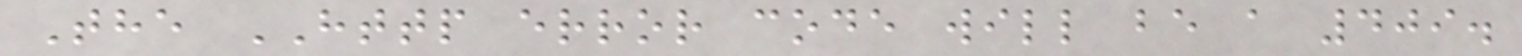The HTTP error code will be a 409.
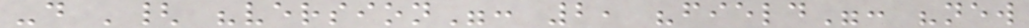-d '{ "version": 2, "field": "new
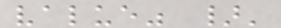value" }'
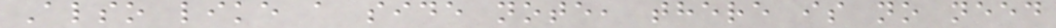Also like a side note, there is no need
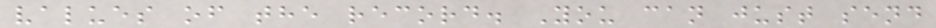values of the record. You can just send
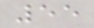55
